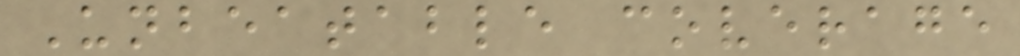Unbeatable coverage
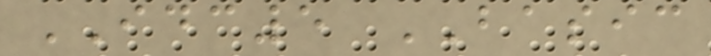IDC5 BASIC
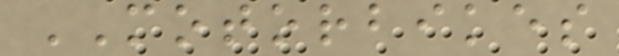MOTORBIKES
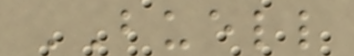BUELL
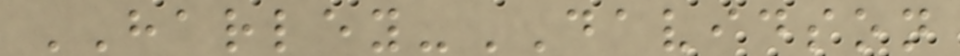HARLEY-DAVIDSON
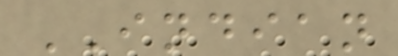INDIAN
